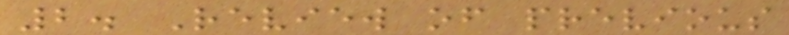2. Review of previous
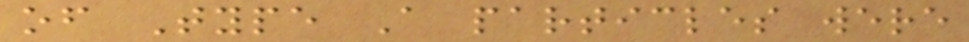of Type A particles were
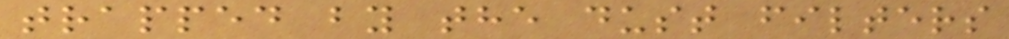trapped by the dust filters
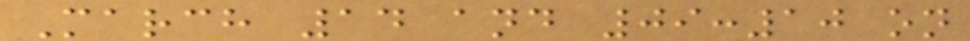March 14 and 09:10 on
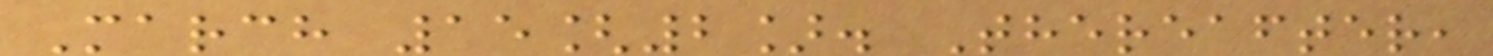March 15[2]. Thereafter,
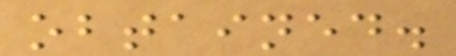obtained.
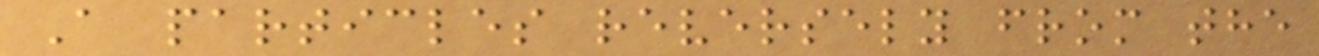A particles reversely from the
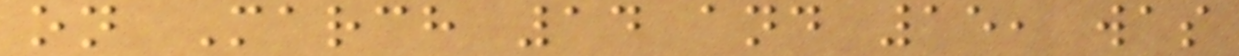on March 14 and 15, was
